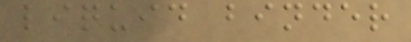liquid binder
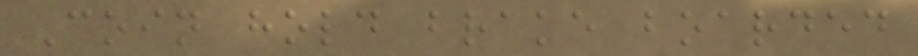Coin hold brake boarded
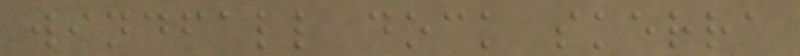windfall dock skerra
